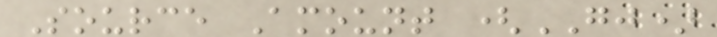Source Amount (GJ)
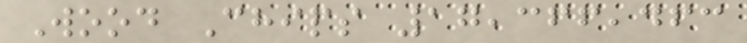Wood Chips 17,366,463
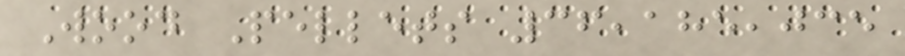Wood Pellets 36,185,035
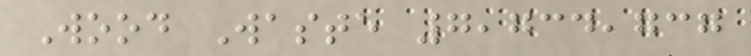Wood Waste 7,734,737
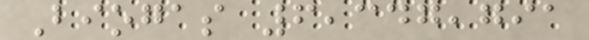Biogas 6,347,791
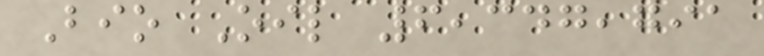Bio Oil 6,347,791
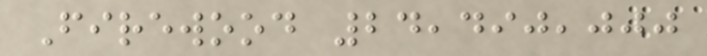Firewood 24,490,000
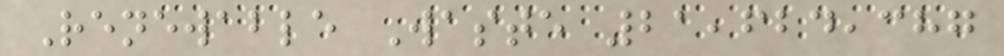Renewable Waste 21,624,387
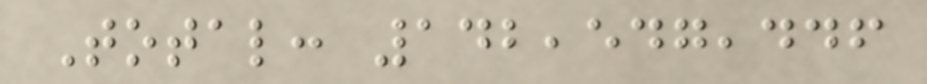Total: 142,547,446
